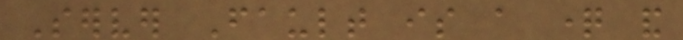Server Fault is a question and
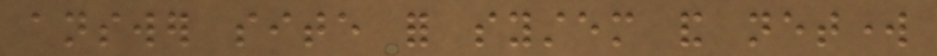answer site for system and network
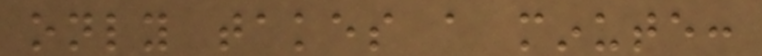only takes a minute:
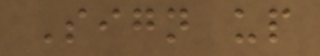Sign up
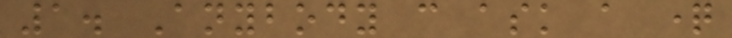1. Anybody can ask a question
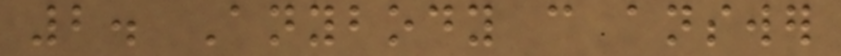2. Anybody can answer
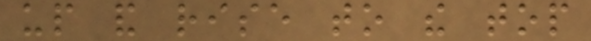up and rise to the top
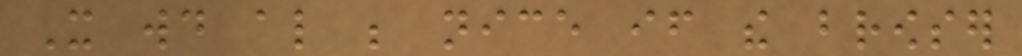It would also be nice if the browser
